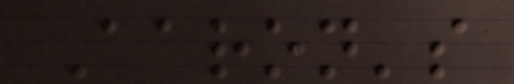Aaron's
